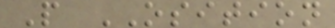P OSITION
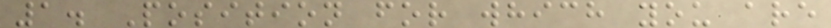1. Position for which you are
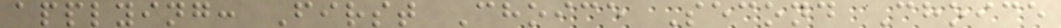applying: First Choice Second Choice
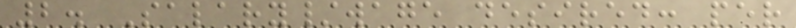2. Salary/wage desired: per
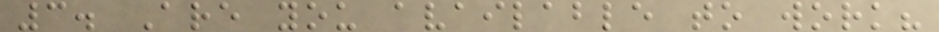3. Are you available to work?
